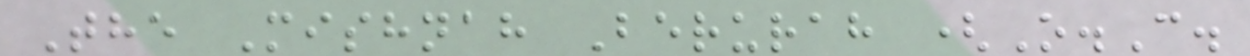The Mishnah Berurah (O.C.
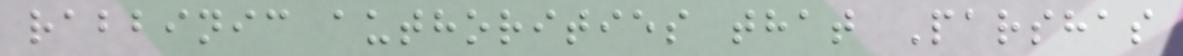rabbinic authorities that Parshas
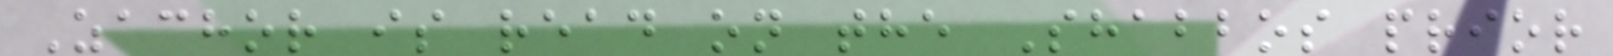Zachor is read on the Shabbos prior
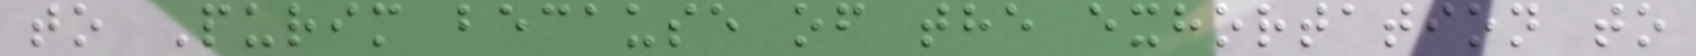to Purim because of the exhortation to
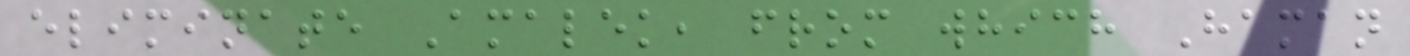eliminate Amalek, from which Haman
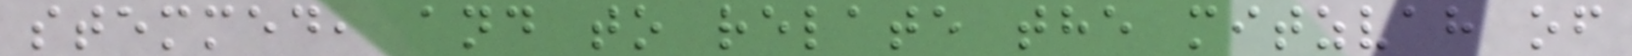stemmed, and to relate the mitzvah of
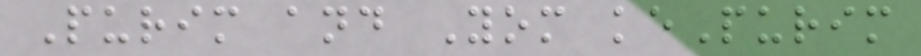Purim and Yom kePurim
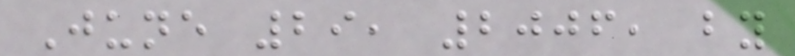June 29, 2006, by
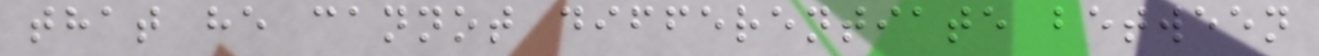that he cannot differentiate between
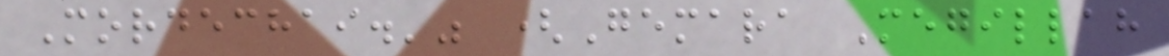Mordechai.'" (Gemara Megillah
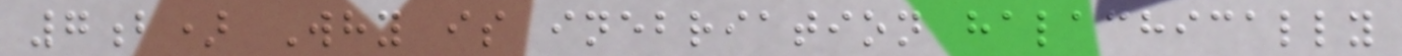7b) Why is inebriation halachically
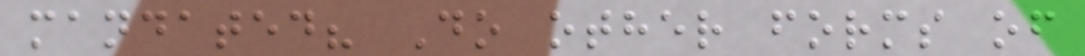mandated? Do other forms of
